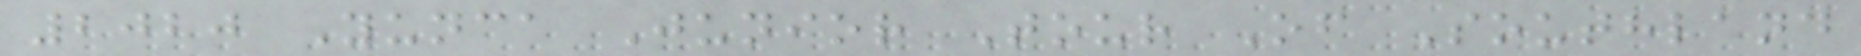2020 Yunca Junior Tour Of Southland
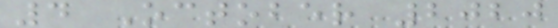4 October 2020
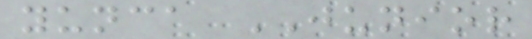yunca JUNIOR
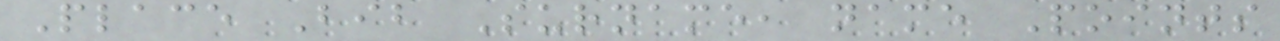Place Bib Surname, name Points
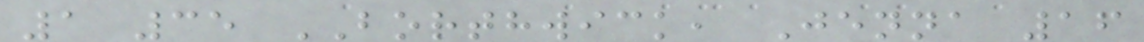1 35 BORTHWICK, Jenna 16
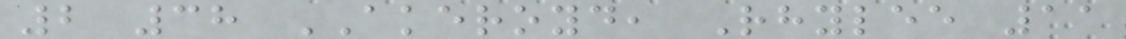2 38 AKEROYD, Rhylee 11
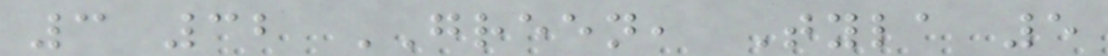3 32 GREEN, Tyla 5
